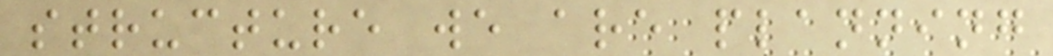structure we are planning
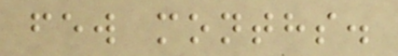few months.
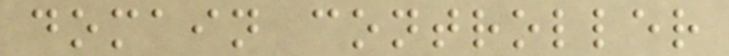domain controller
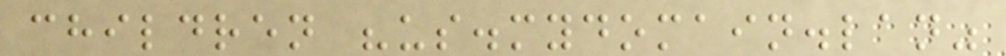children "us.mydomain.lan"
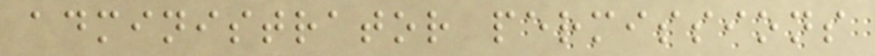administrator permissions
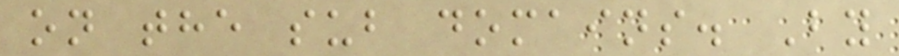on the sub domains. By
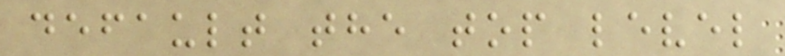default the top level
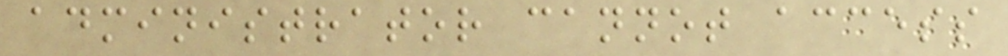administrator cannot access
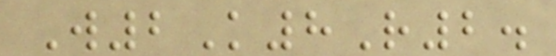W2K8R2.
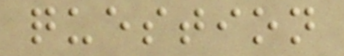question
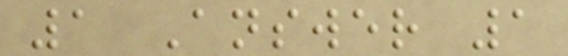1 Answer 1
